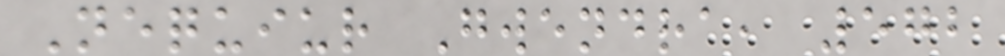Nequiur Gwendra, 572
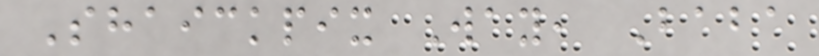Shaickpix Way, Baba
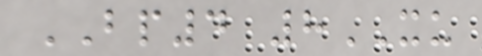BP4 8XU
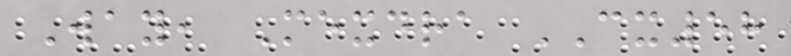Way, Mexdra CX58
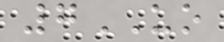7UO
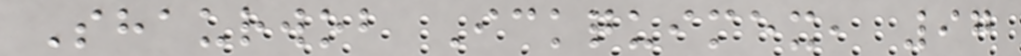Shaurwob Ickquimex, 97
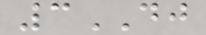3DJ
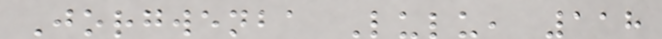Jorgwenba Lulu, 118
